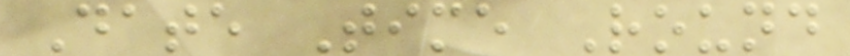Date Time Round
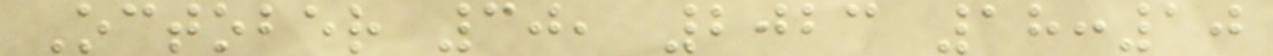October 30, 2023 18:10
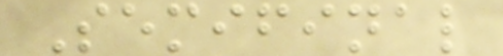Semifinal
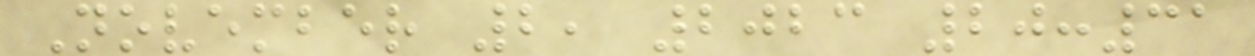November 2, 2023 20:31
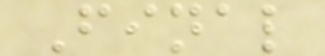Final
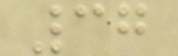37
